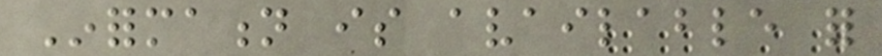Information is available for
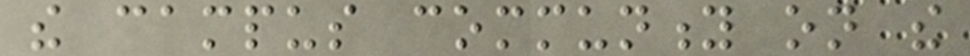the campus community on the
